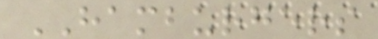HAMBURGERS
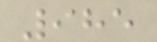985
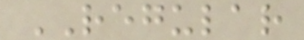REGULAR
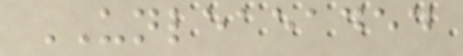UNLEAEADED
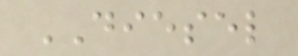DIESEL
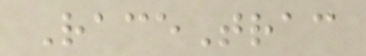RaceTrac
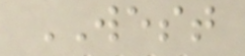WEST
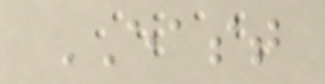EAST
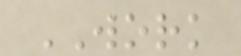WORK
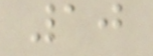10
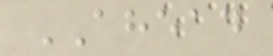AHEAD
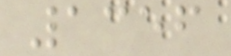1356
